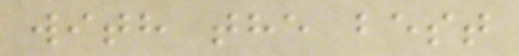with the best
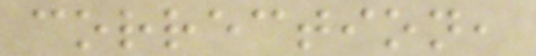correction,
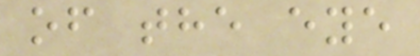of the eye
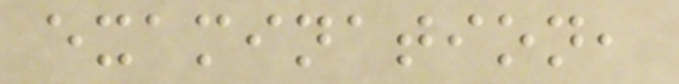examination,
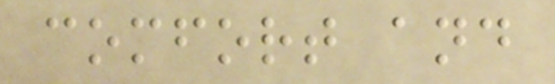comfort and
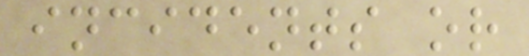incidents or
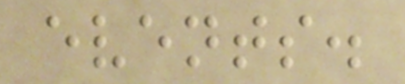events.
